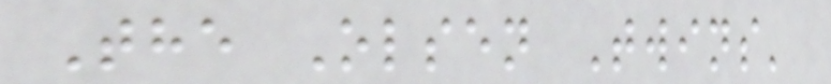The Olsen Twins'
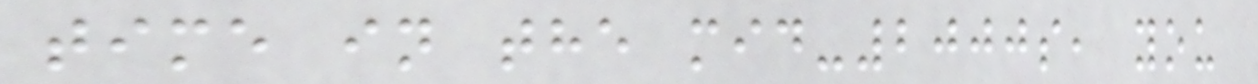time in the mid-2000s, you
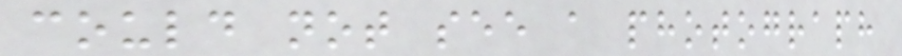could not see a photograph
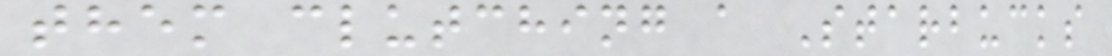them clutching a Starbucks
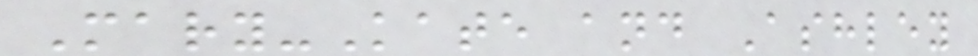Mary-Kate and Ashley
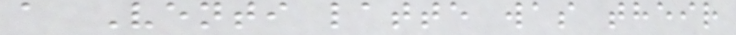a Venti latte was their
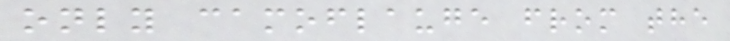only camoflauge from the
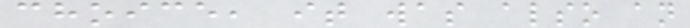choice, it was also an
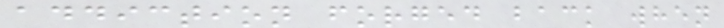addiction forged back when
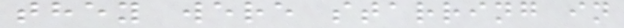they were starring in
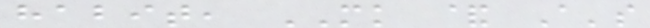habit, MK & A's
